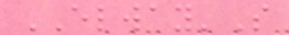ELWAY'S
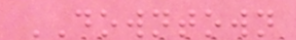DOWNTOWN
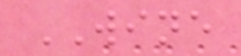WINE
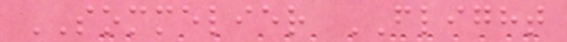SOMMELIER FLIGHT
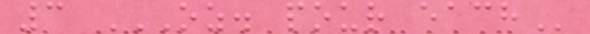3 OZ. POUR EACH
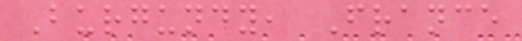Burgundy, France
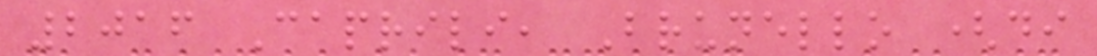2016 Caprili, Brunello (di
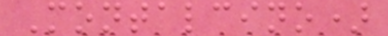Montalcino)
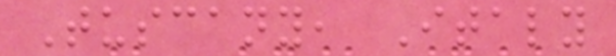Tuscany, Italy
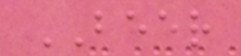BEER
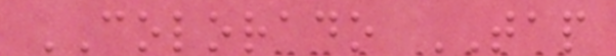COLORADO TAP
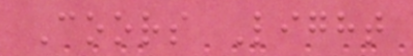Coors Light
